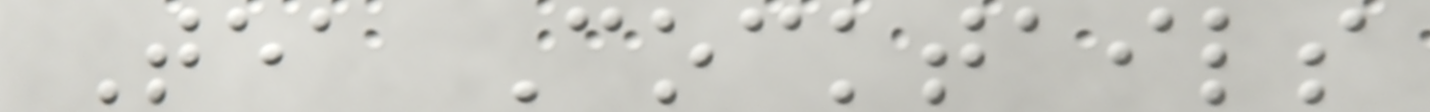Tea Cocktails
